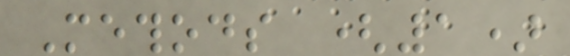Methods (1)
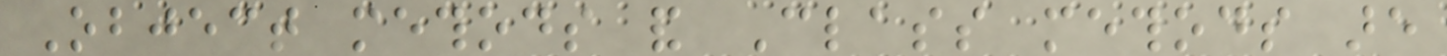Object methods and Class methods are
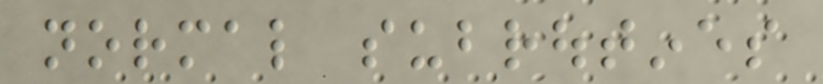normal subroutines
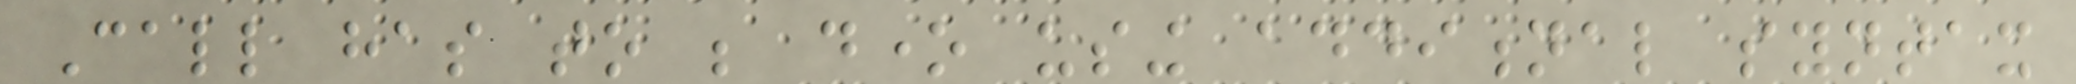Call has to be done using additional syntax
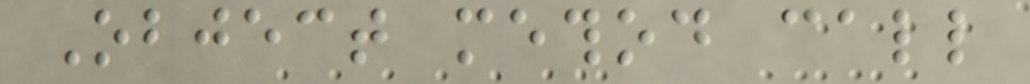Object method call
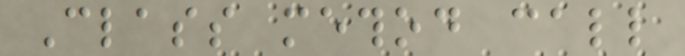Class method call
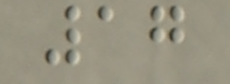17
